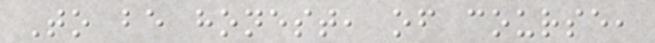To be honest, of course,
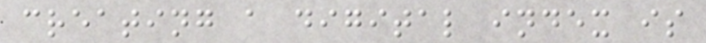creating a digital index is
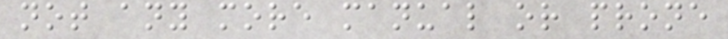not any more manual or prone
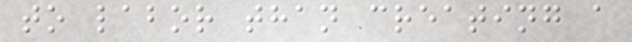to labor than creating a
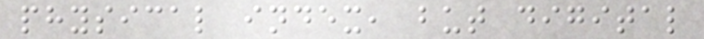physical index, but digital
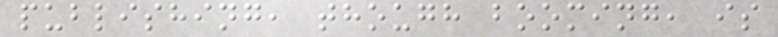publishing, though booming, is
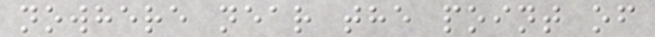nowhere near the point of
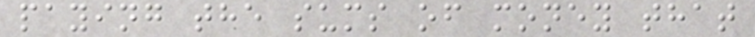paying the sums of money that
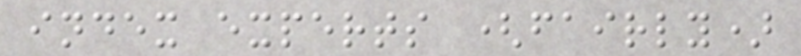index experts (fairly)
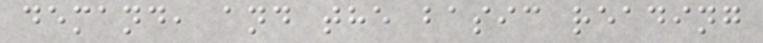demand, and the basic reading
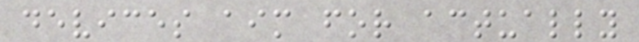devices aim for actually
